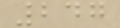247
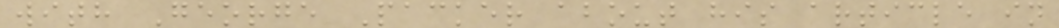with George Packer about his article in
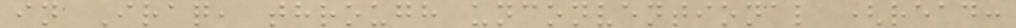in Iraq, through unconventional (read:
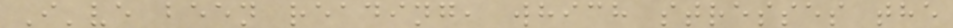I've been reading, which stresses the
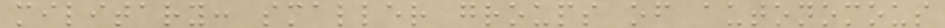military: smaller groups of autonomous
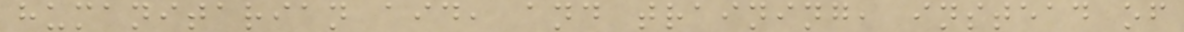humanitarian aid, and training, instead of
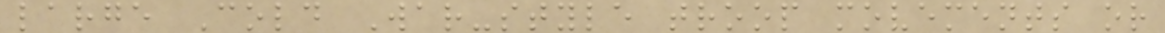large Cold War-style troop movements or
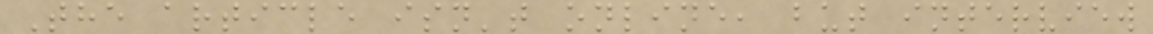The article isn't online, but interview
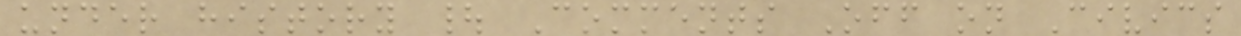under history | Comments Off on Civics
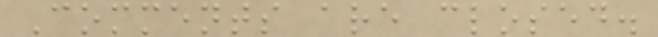Comments are closed.
